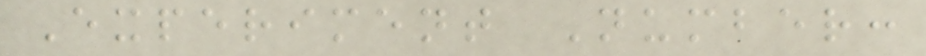Experiment Number:
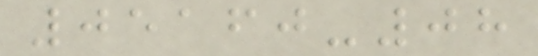05160-08
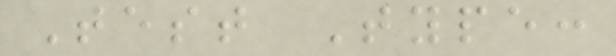Test Type:
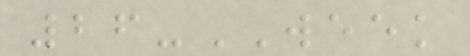26-WEEK
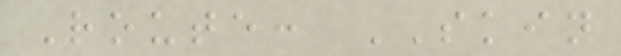Route: SKIN
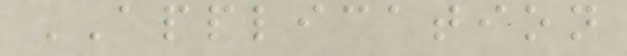APPLICATION
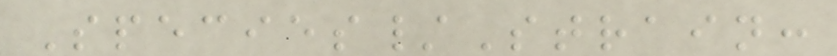Species/Strain:
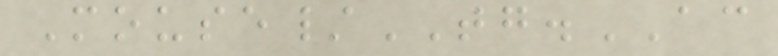Mouse/TG.AC
